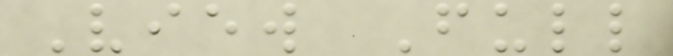View Full
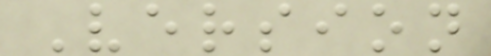Version
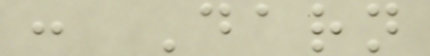: Darn
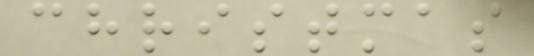christmas
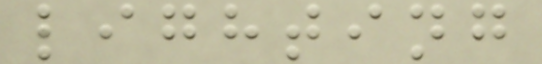lighting
